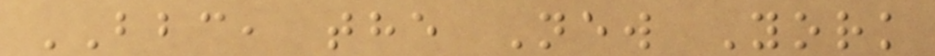BBC, the New York
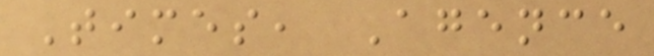Times, Agence
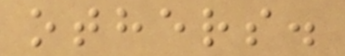others.
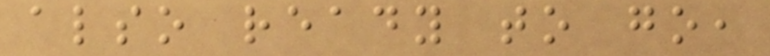also ready to go,
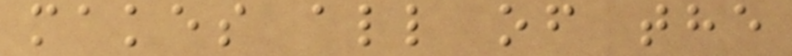makes all of the
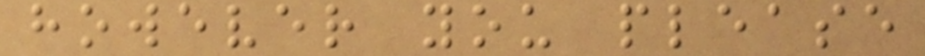however you please
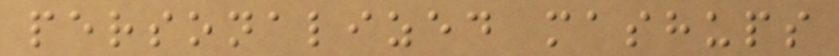personalized mashups
